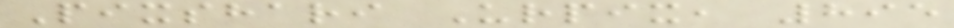Pixshari Urpix, 895
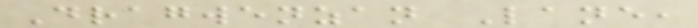Dragwenzan Lane,
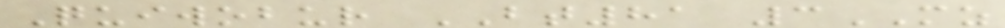Quiwobur BT81 3MZ
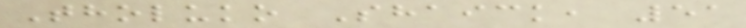Tholuko Shaick, 51
